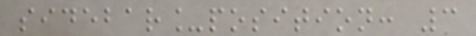sidebar_position: 3
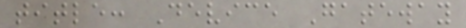title: Device Gateway
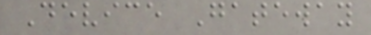Device Gateway
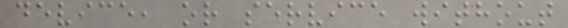device, or service without
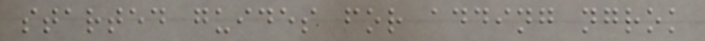started guides for adding ngrok
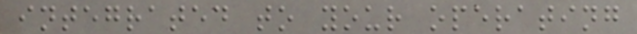integrated to your operating
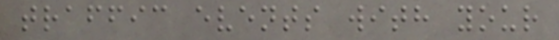traffic events with your
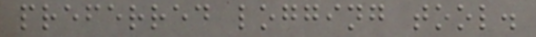preferred logging tool.
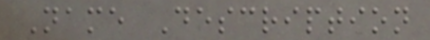Name Description
